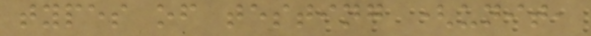types of testing (unit,
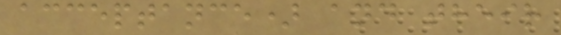acceptance) and their
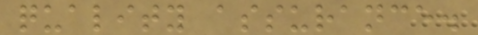quality assurance.
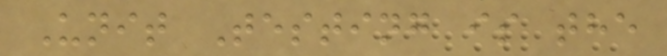Unit Testing is the
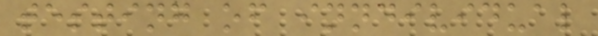testing of inndividual
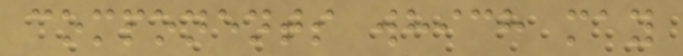components which may
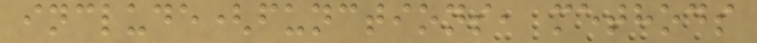include(functions, methods
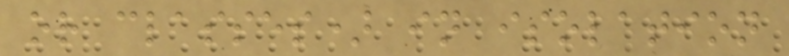or classes) in isolation
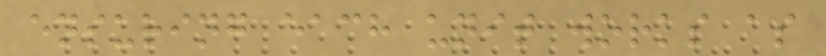ensuring each unit works as
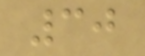30
